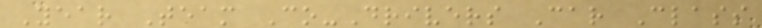Year Team Co-Drivers Car Class
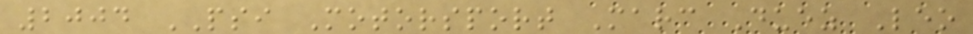2004 PSI Motorsport Marc Duez Leo
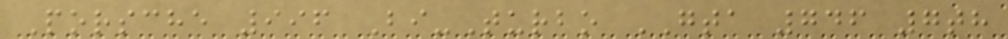Porsche 996 Bi-Turbo GTA 746 7th
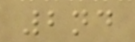2nd
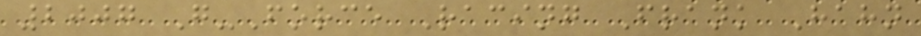2007 G-Force Racing Frank Hahn
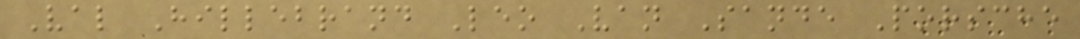Val Hillebrand Leo Van Sande Porsche
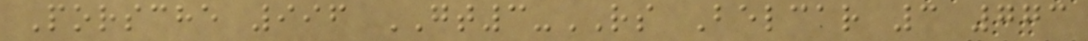Porsche 996 GT3-RS Belcar 3 773
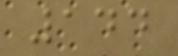144
